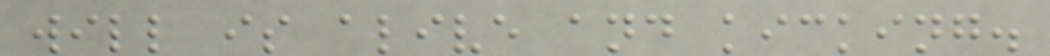will is alive and kicking.
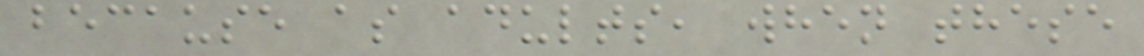because as adults, when these
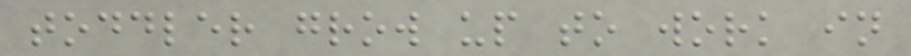toddler grow up to work in
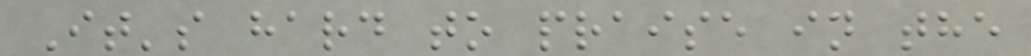It's hard to praise in the
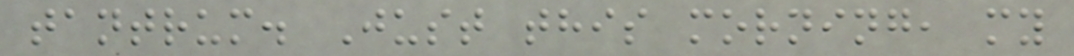tantrum. Just this morning, my
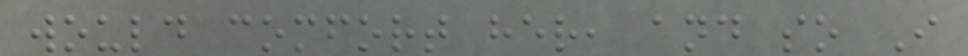would comfort her, and so I
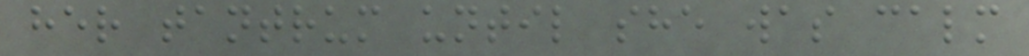her tantrum until she was calm
